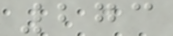273
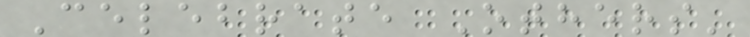Celebrate Others'
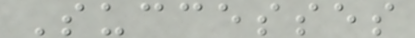Successes
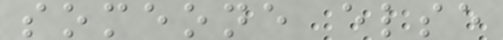someone else
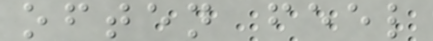often feel
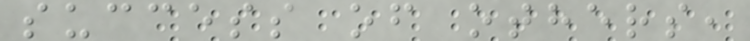success of others,
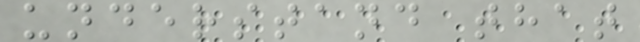understand that
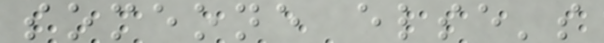someone else's
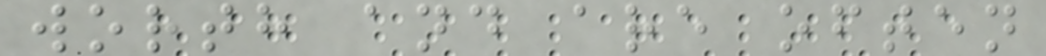worth and are often
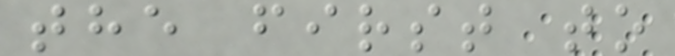the first to
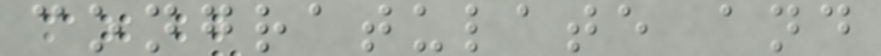congratulate and
